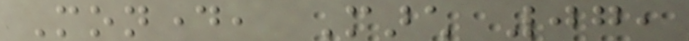Monday, March 07,
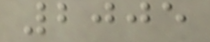2005
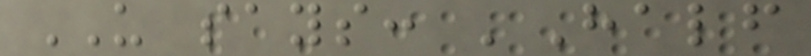US says: 'Half
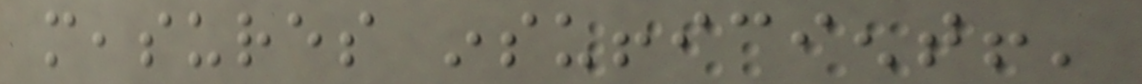measures insufficient!'
